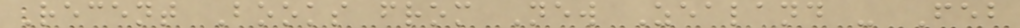Recent Books from New Zealand - Feb
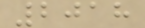2018
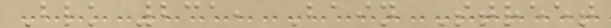Blk 231, Bain Street
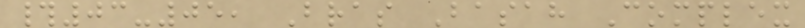#03-05, Bras Basah Complex
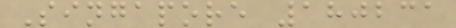Singapore 180231
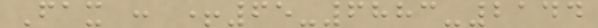Fax : +65-6883-2144
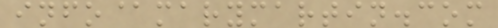info@marymartin.com
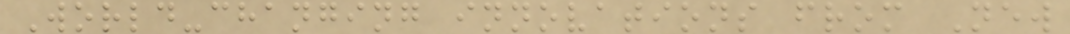World-changing innovations from New
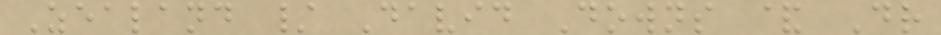Zealand / David Downs & Dr
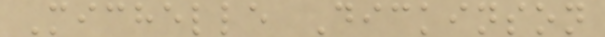Michelle Dickinson
